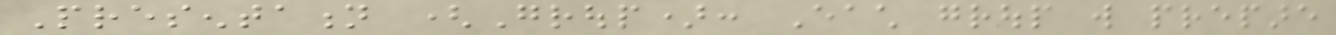Presentation (Group): Each group will prepare
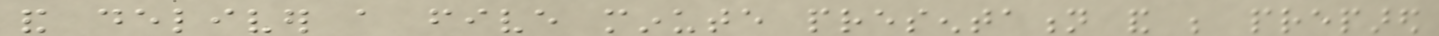and deliver a five minute presentation and be prepared
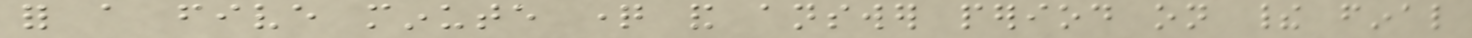for a five minute question and answer period on their final
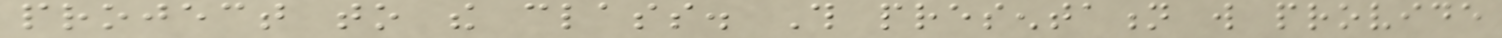project to the class. This presentation will provide
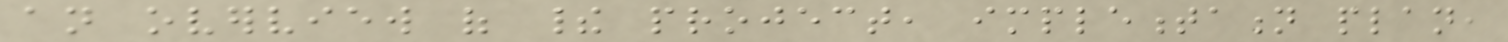an overview of their project, implementation plan,
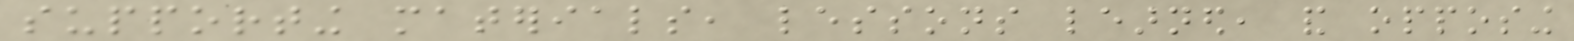supporting materials, lessons learned, and opposing
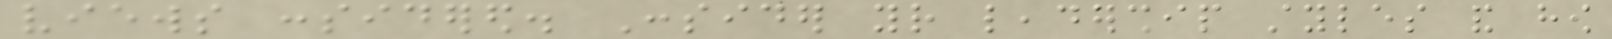views considered. Consider your leadership styles and how
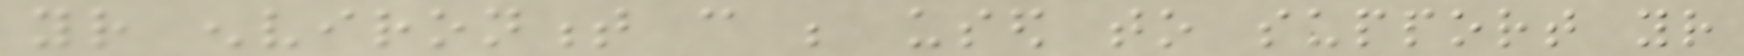your environment can be used to support your
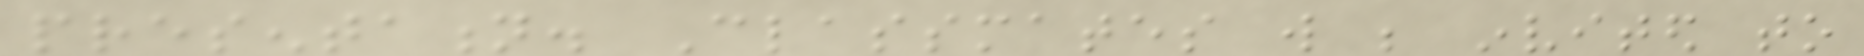presentation. Classmates will be invited to
